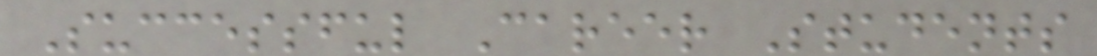Successful Career Students
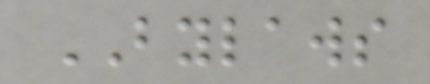BYLAWS
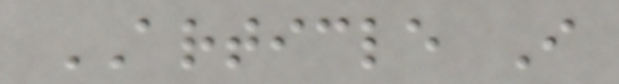ARTICLE I
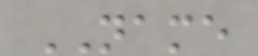NAME
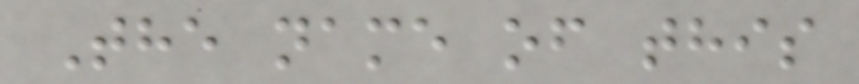The name of this
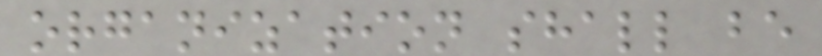organization shall be
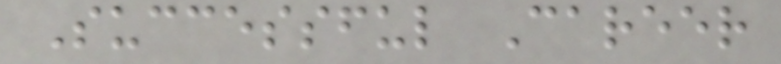Successful Career
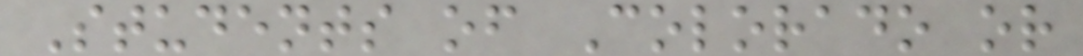Students of Colorado or
